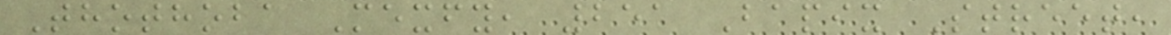Thothoba Mexfy, 251 Bapix Street,
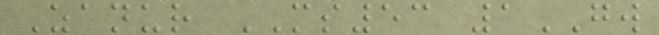Zanur MS53 1GW
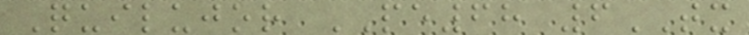Quilujor PE68 6TX
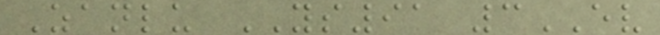Zanlu YS91 3EV
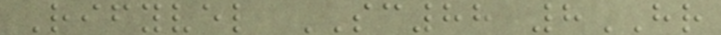Rifyvel SC88 8HR
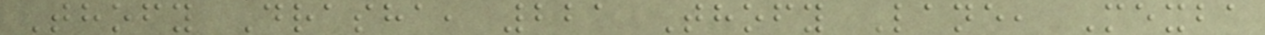Thofy Drasha, 221 Thofy Lane, Mexba
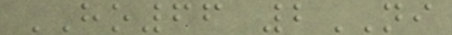HO66 2NI
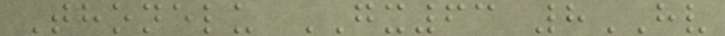Thonelu GX63 8HV
